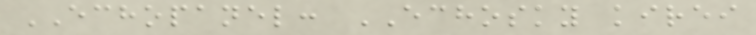ECHOPANEL: ECHOSKY kirei
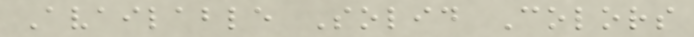Available Solid Colors
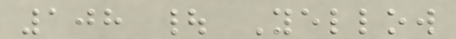108 | Yellow
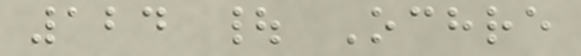124 | Ochre
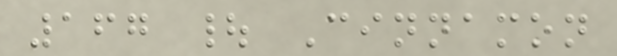167 | Cinnamon
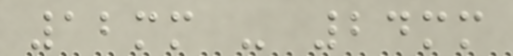12mm - 24mm
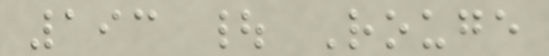193 | Rouge
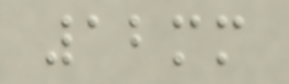12mm
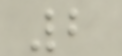2
